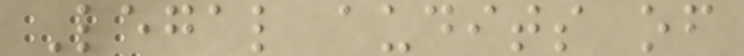Legal audits of
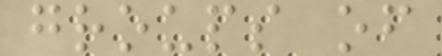groups of
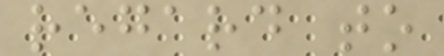regard to
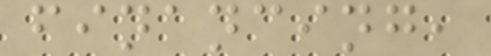financing,
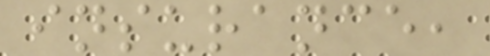insurance,
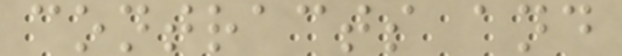contracts and
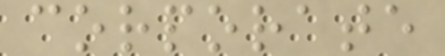corporate
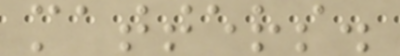matters.
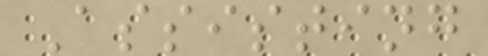Assisting
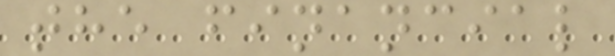the financial
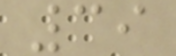39
